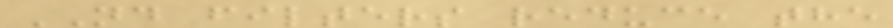ND filters reduce the
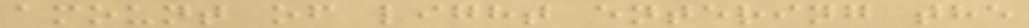amount of light entering the
